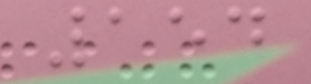154
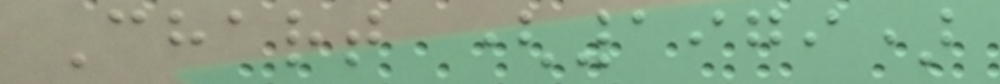Chart (1979)
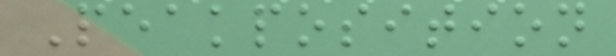Peakposition
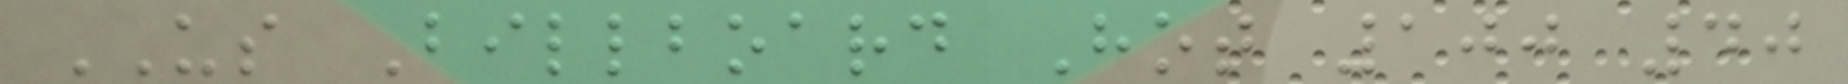US Billboard Hot 100 40
